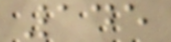145
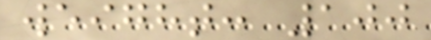weight: 100
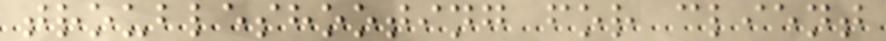troubleshooting for client
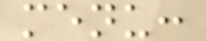menu:
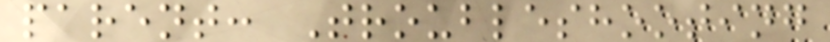parent: Troubleshooting
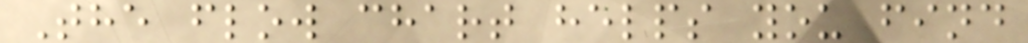The flow chart helps you find
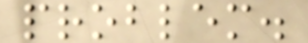problem.
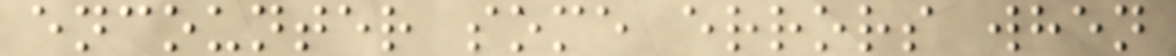encounter some errors when
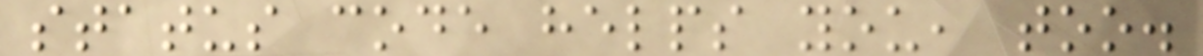status code helps you, too.
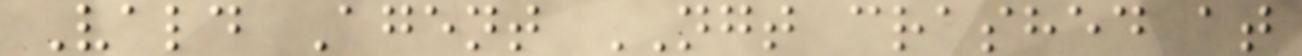Vald Agent NGT crashed at
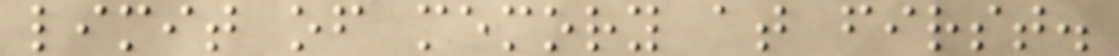limit of memory at first.
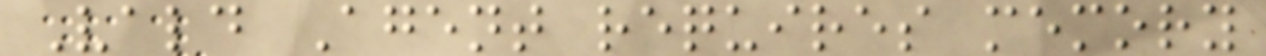Vald Agent requires memory
